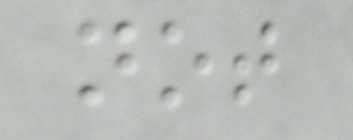not
